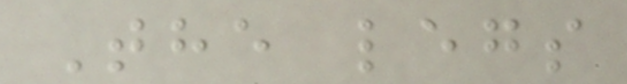The legs
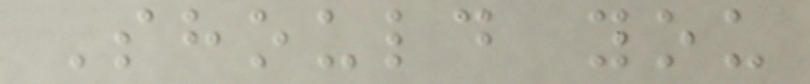Should you
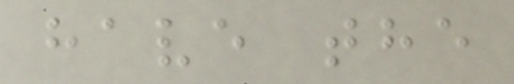have the
